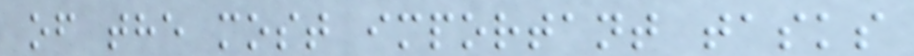of the most important tasks
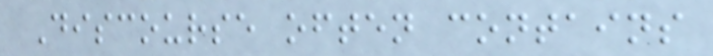Discourse often contains
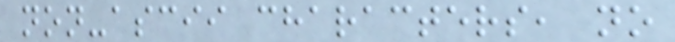non-ascii characters, no
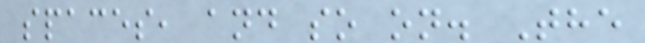spaces, and so on. The
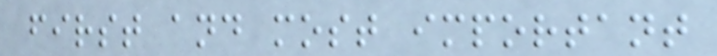first and most important
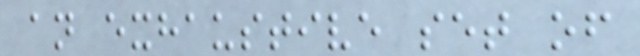an exhaustive set of
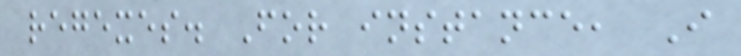regexes. For instance, I
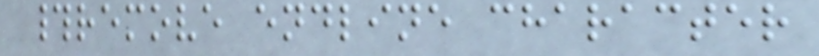#remove endline character
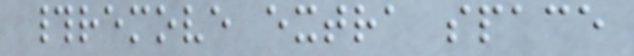#remove extra space
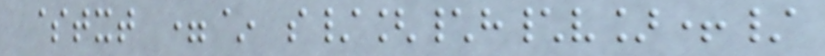$txt =~ s/[\h\v]+/
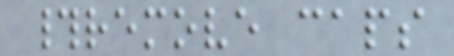#remove caps
